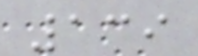139
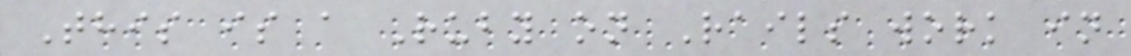This is a Ruby on Rails work in
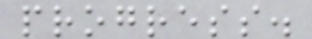progress.
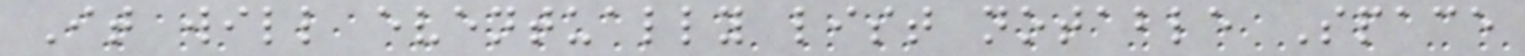It will eventually list notable Space
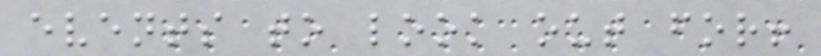events to look out for!
